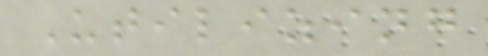Utilizing
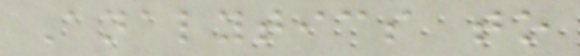Analytics to
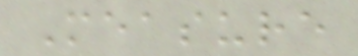Measure
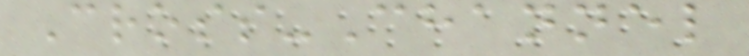Cross-Channel
